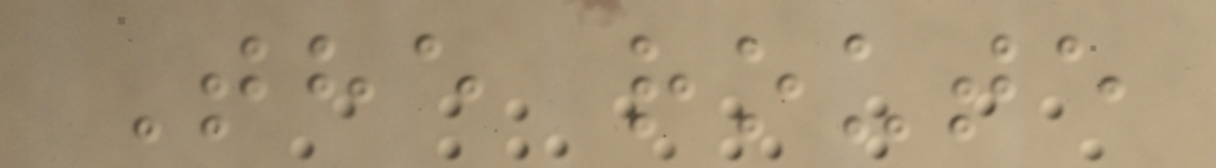The route
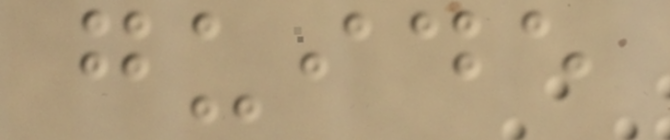guide
